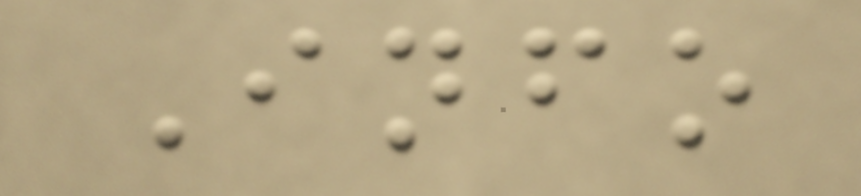Info
